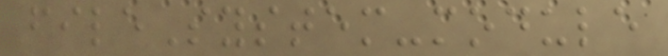fileSystem-module
